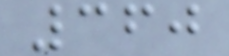360
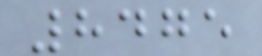8475
